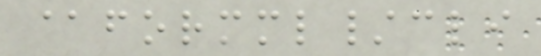@formml/cli
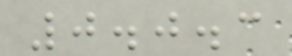0.0.3
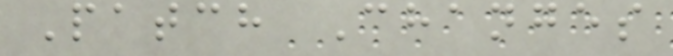Patch Changes
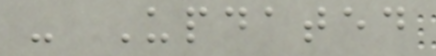- Updated
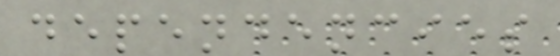dependencies
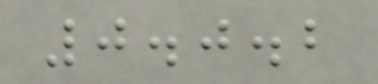0.0.2
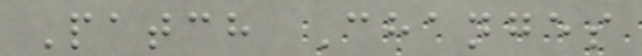Patch Changes
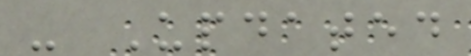- Updated
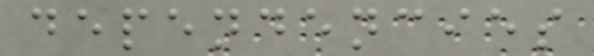dependencies
